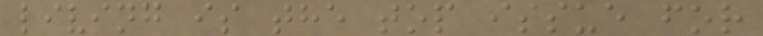living is the top issue for
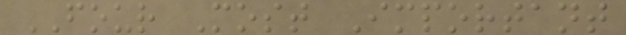FOUR Most Important
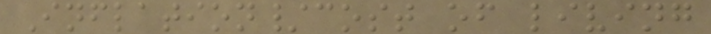Inflation/cost of living
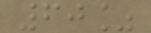60%
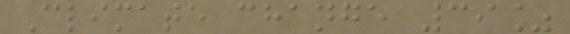Climate change 39%
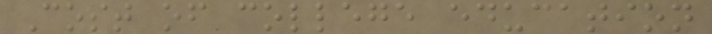Cost of college education
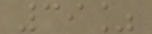39%
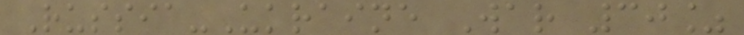Russia-Ukraine War 30%
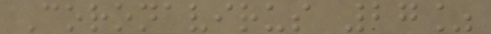Coronavirus 27%
